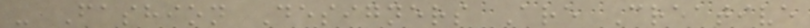- Fashion Designers Are Creative
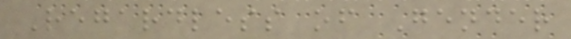Regardless of Gender
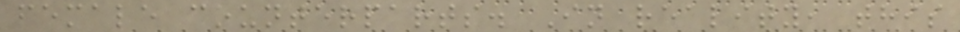female counterparts. In reality, this
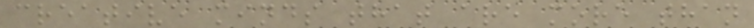creative minds that are more than
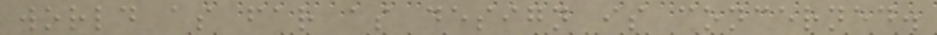world as far as design is concerned.
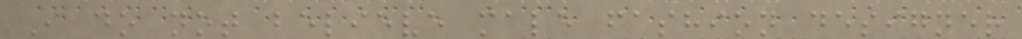I do not believe male fashion designer
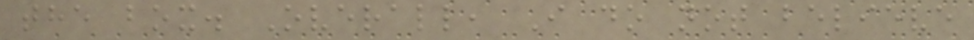the box. Overall, I do not believe
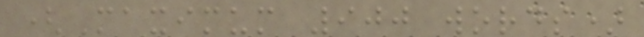(Maximum 900 words)
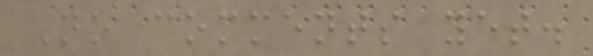No comments yet.
